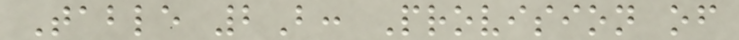Table 2B: Provision of
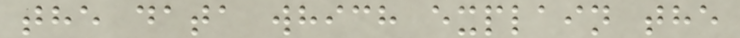the data which explain the
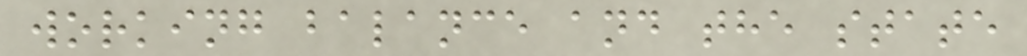working balance and the state
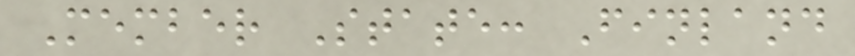Member State: Finland
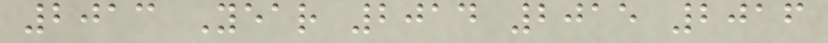2013 Year 2014 2015 2016
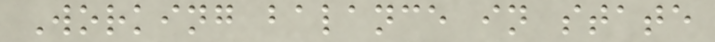Working balance in state
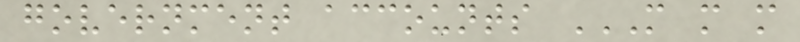government accounts M M M
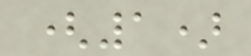(1)
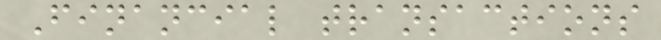Financial transactions
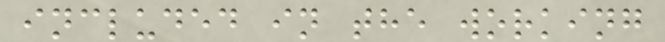included in the working
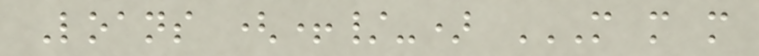Loans (+/-) M M M
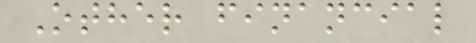Other financial
